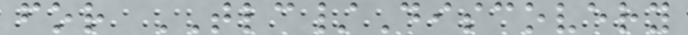for TLC/Discovery
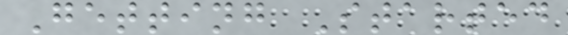Getting Started
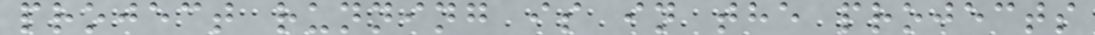project running is in the projects
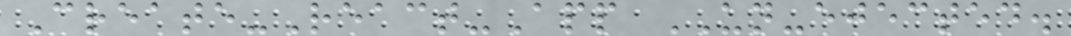Create-React-App UN-ejected.
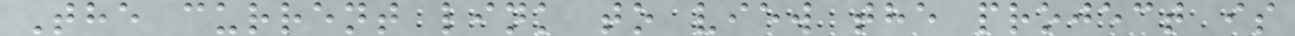The current link to view the project is
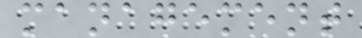management
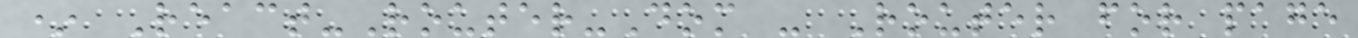* React-Router-Dom - Router for page
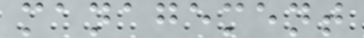management
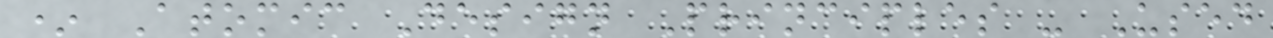* Atomic Design Principles - Used
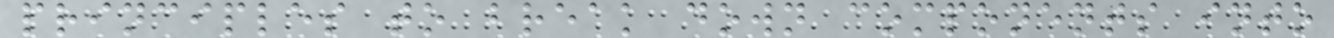principles to break down components into
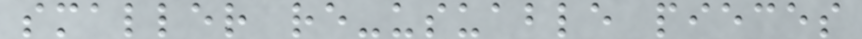smaller re-usuable pieces
